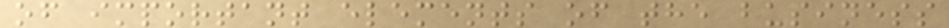of important elements of the business
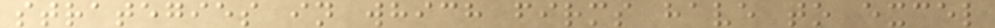strategies in which firms have to excel
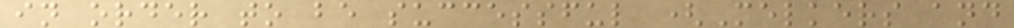in order to be successful (Melkers and
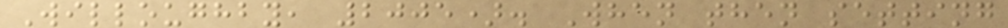Willoughby, 2005). When then setting
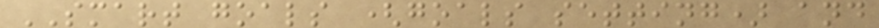SMART goals (goals setting) and
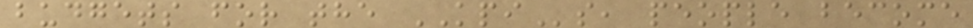budgets for the KPIs, people become
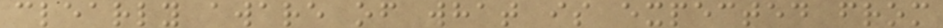clearly aware of what is expected from
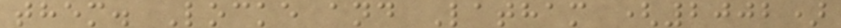them. Locke and Latham (2002)
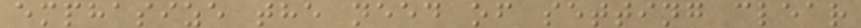emphasize the need of setting clear
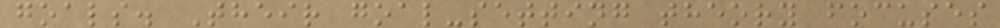goals. Their goal-setting theory focuses
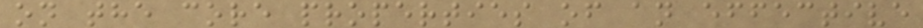on the core properties of an effective
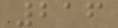216
